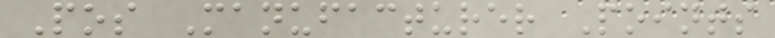Pos Manufacturer Points
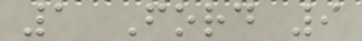1 Ford 9
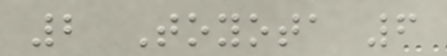2 Toyota 6
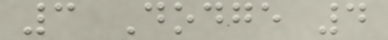3 Dodge 4
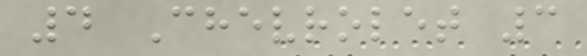4 Chevrolet 3
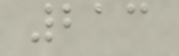213
